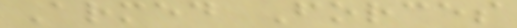Armed Forces
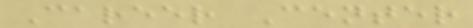Career Center
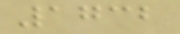1732
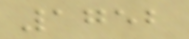1752
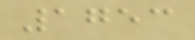1753
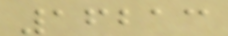16213
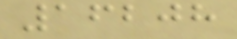16208
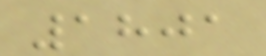1801
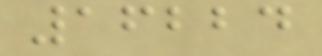16224
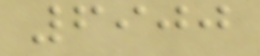6900
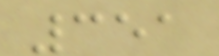351
